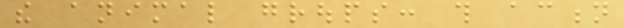the animal groups: this action
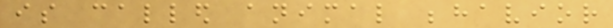is called animal behavior
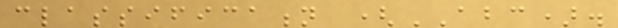classification (ABC).
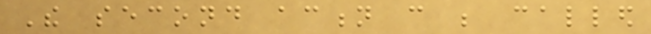The second action can be called
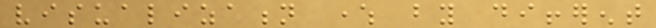visualization where by different
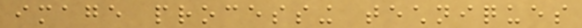image processing techniques
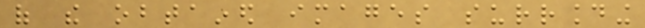of the obtained images surrounding
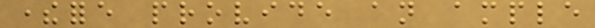therefore provide an ample
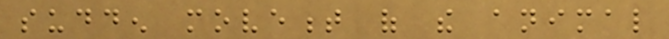sudden movement of the animal
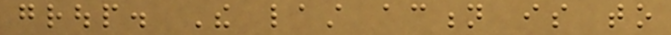group. The last action is to
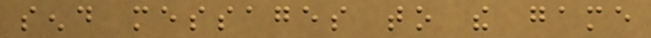send messages to the game
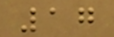17
